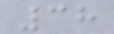38
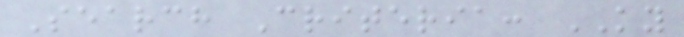Search Criteria: KY
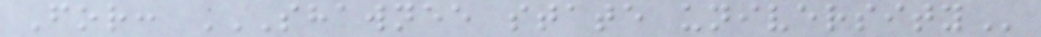For: SHAWNEE STATE UNIVERSITY
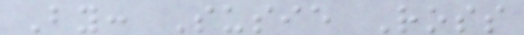By: Susie Ross
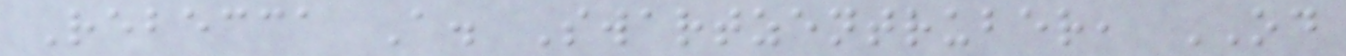Rebecca A. Swartzentruber, OD
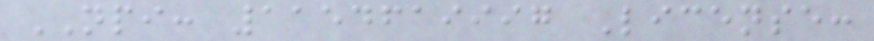NPI: 1154619997 License:
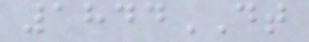1844DT
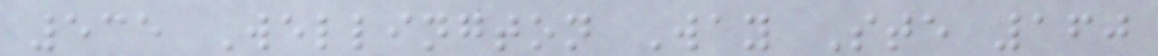535 Wellington Way Ste 160
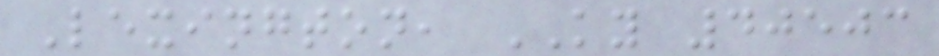Lexington, KY 40503
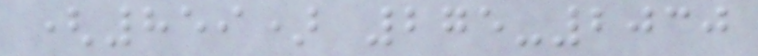(859) 275-2030
